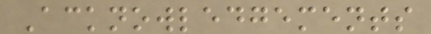Acknowledgements
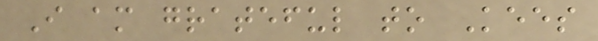I am grateful to Kees
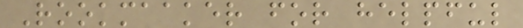Rookmaaker for helpful
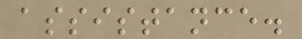assistance.
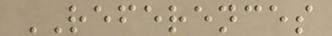REFERENCES
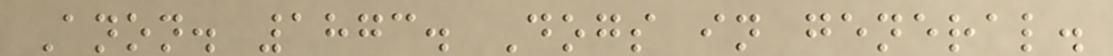Anon. 1873. Dogs in general.
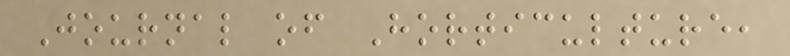Journal of Horticulture,
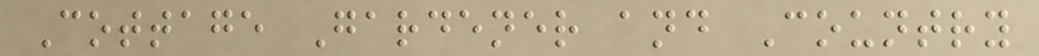Cottage Gardener and Country
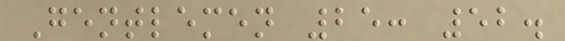Gentlemen 25: 52.
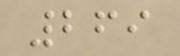269
